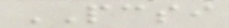PCSI
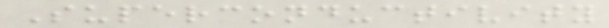Superconductivity
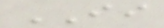II
